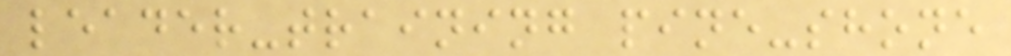leader-training pine-shone
